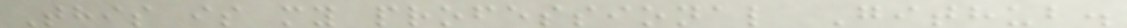This is my professional Github.
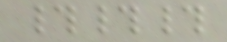###
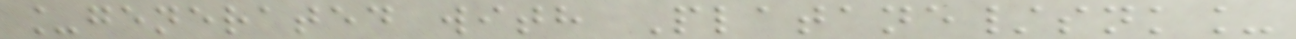_generated with Platane/snk_
